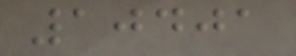10401
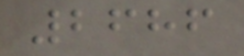2686
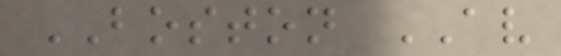BOSTON AV
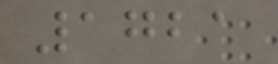1721
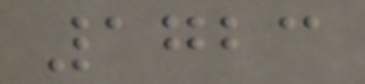1723
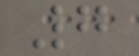7
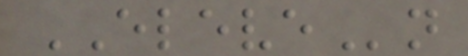ELEVEn
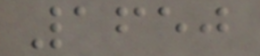1650
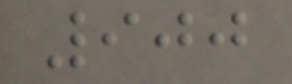900
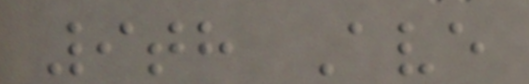9th Ave
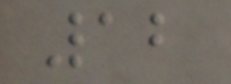12
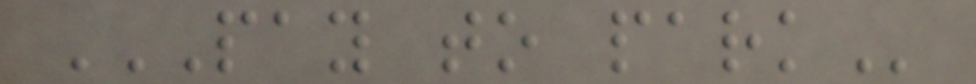PAY TO PARK
